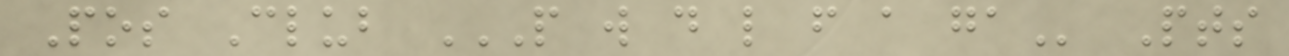Pos Club P W D L F A GA Pts
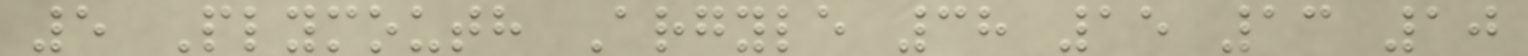5 Plymouth Argyle 38 15 13 10
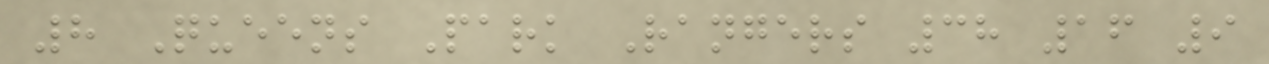8 Queens Park Rangers 38 16 9
